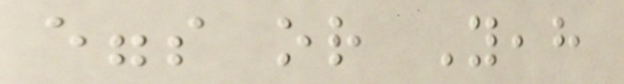eggs or Yeah
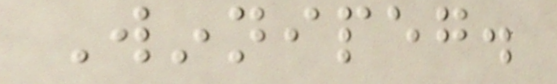Winnipeg.
